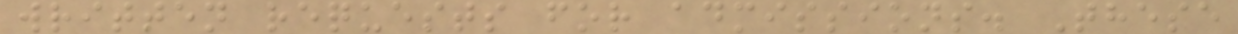written requests for admissions. These
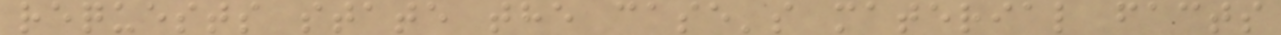requests state the case's material facts
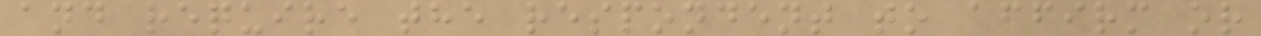and require the respondent to affirm or
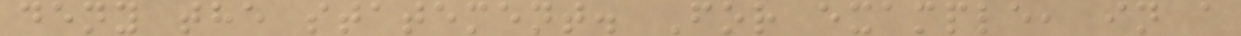deny the statement. For example, in a
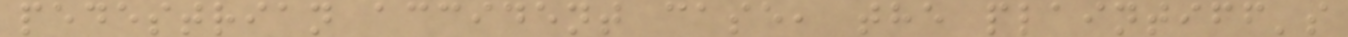pedestrian accident case, the plaintiff's
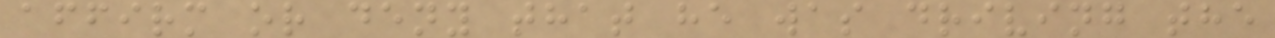affirm or deny that he was driving the
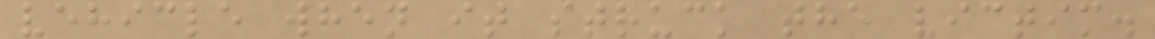vehicle when it struck the victim.
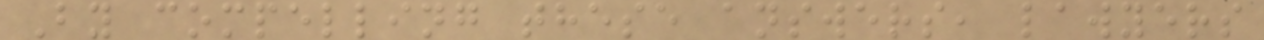By compelling these answers, lawyers
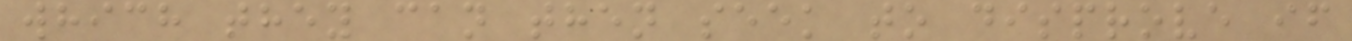which they can then seek to disprove if
